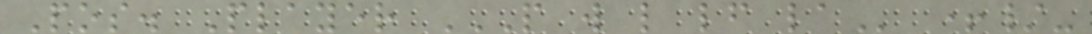Pos. Player P W L LF LA +/-
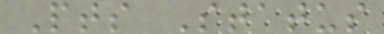Pts Status
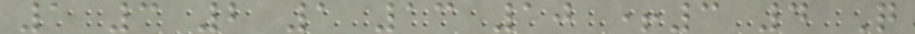1 3 2 1 13 10 +3 4 Q
